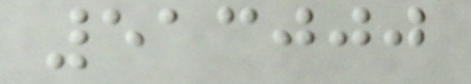513000
